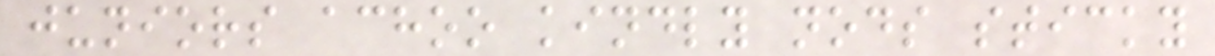juniors achoo kindly nods sticky
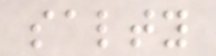salty
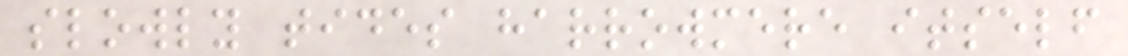slowly tides harrowmere itself
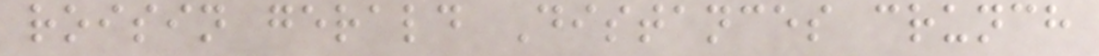roisin gerald Distances crunch
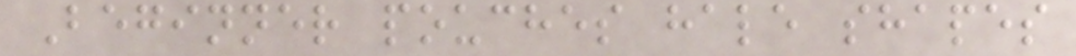Beginner pouches hale shapes
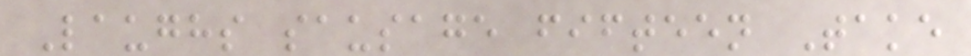Laughs sausage fifteen Take
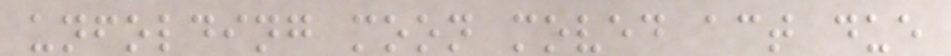unfolding moon moved act due
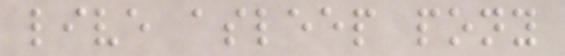live asleep pony
